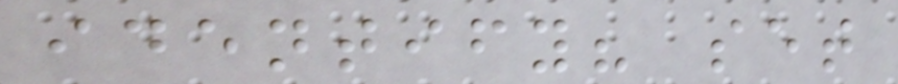identify? set
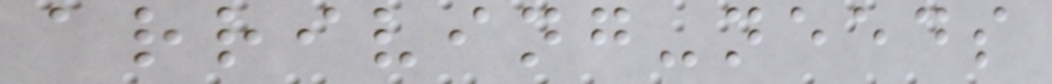arriving-needs
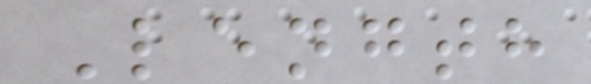Length
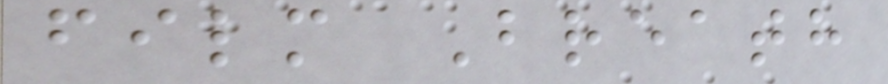film Breath
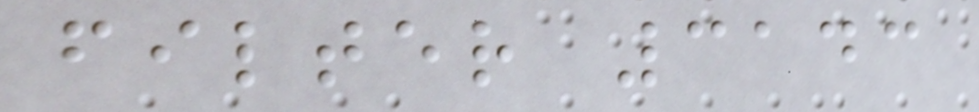filter 3143
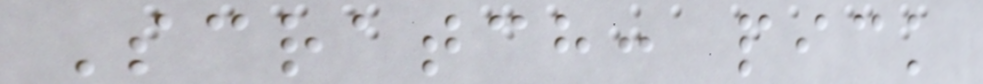Scratch: pick
